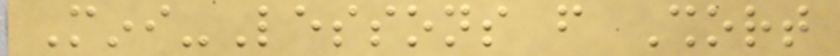Mini-Lessons from Short
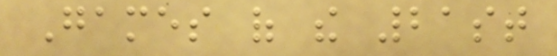Games of the 21st
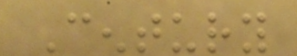Century
